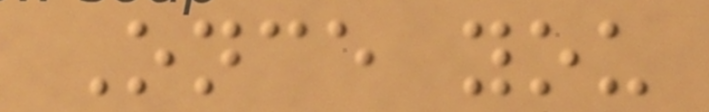Once you
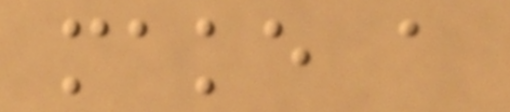make a
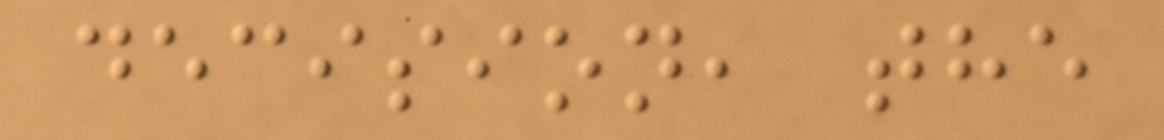decision, the
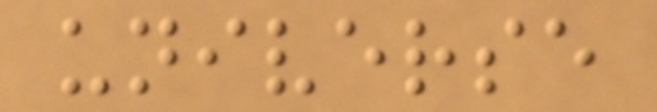universe
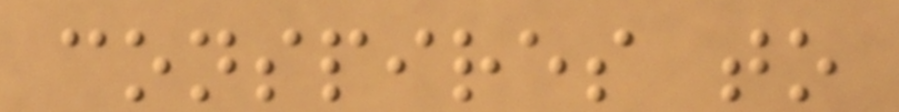conspires to
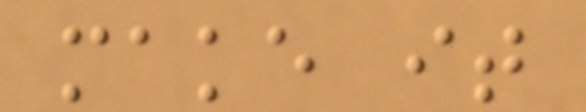make it
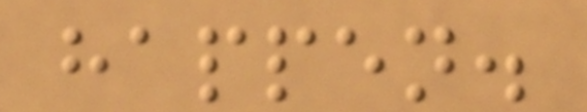happen.
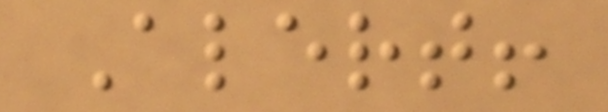Alert!
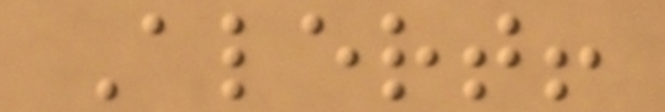Alert!
